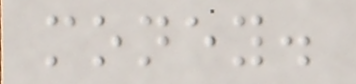money.
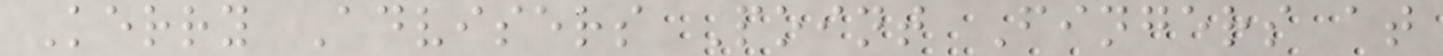Kerry Advisers Point Fingers at
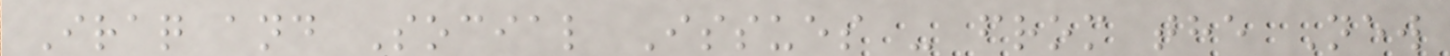Iraq and Social Issues - from the New
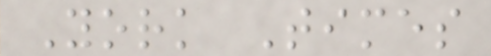York Times
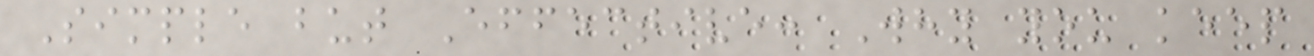Simple but Effective: Why you keep
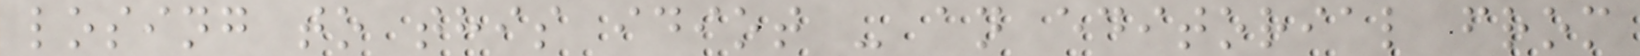losing to this idiot - an editorial from
